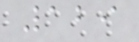129
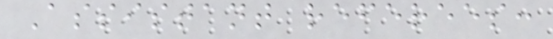Assistant referees:
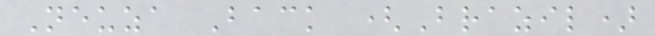Neuza Back (Brazil)
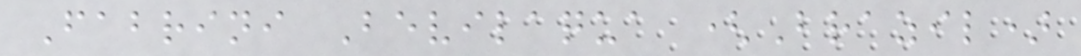Fabrini Bevilaqua (Brazil)
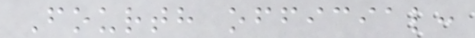Fourth official:
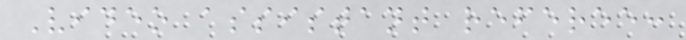Video assistant referee:
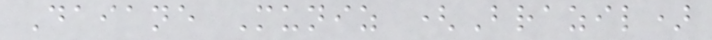Daiane Muniz (Brazil)
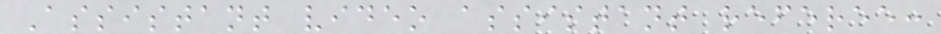Assistant video assistant referee:
